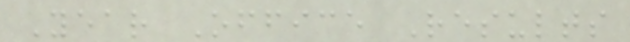Year Office Results
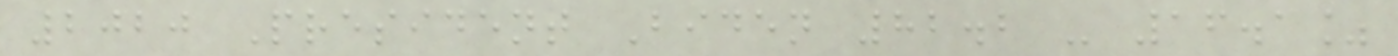2020 President Biden 82.2 - 16.1%
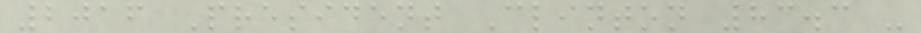2016 President Clinton 83.3 -
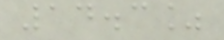14.3%
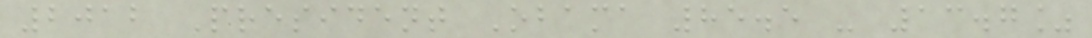2012 President Obama 85.5 - 13.7%
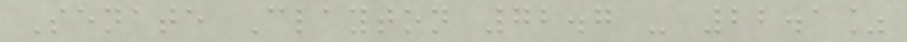Senate Clayton 72.7 - 22.1%
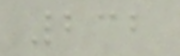232
